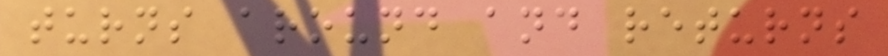turns around and returns
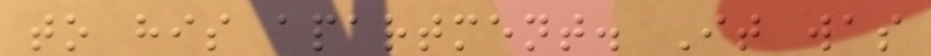to his apartment. It was
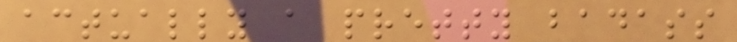actually a pretty badass
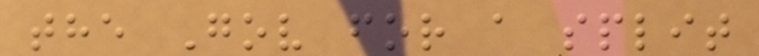the Gov for a split
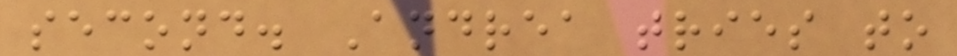second. Andrea tries to
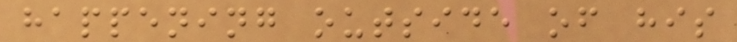happening outside of his
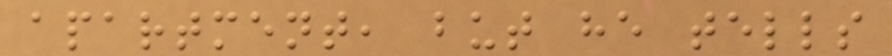apartment, but he tells
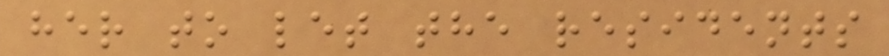her to let the residents
